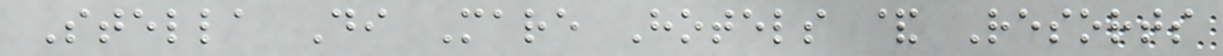Stella Di Mare Hotels & Resorts
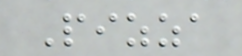Pizza
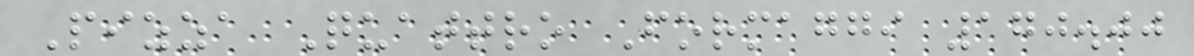Pizza Quattro Formaggi 170.00
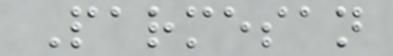Parmesan
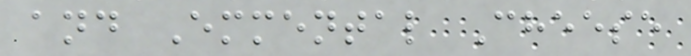and Emmental Cheese
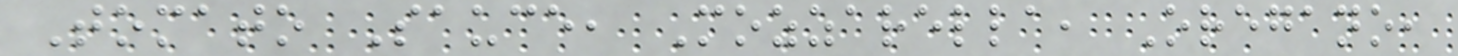Tomato Sauce, Mozzarella, Oregano,
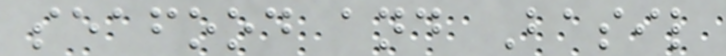seafood and Basil
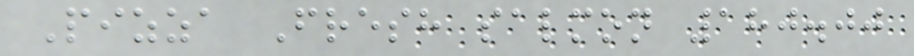Pizza Fresh salmon 180.00
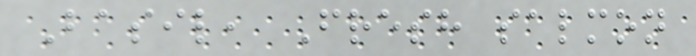Basil, Fresh salmon
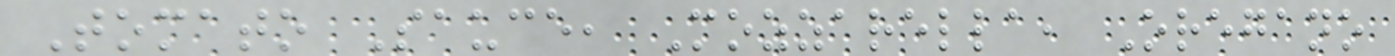Tomato Sauce, Mozzarella, Oregano
